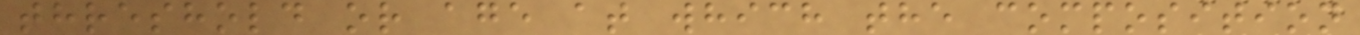threshold or age at which the composition
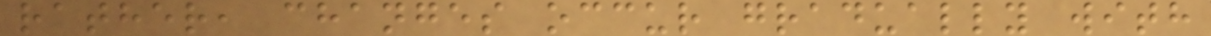rather, changes occur gradually with
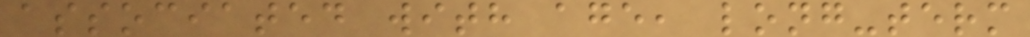associated with age, long-term
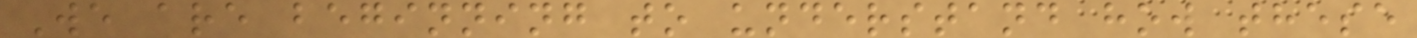We are beginning to understand how these
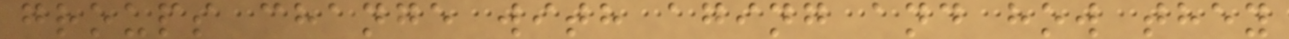groups change with aging and how they
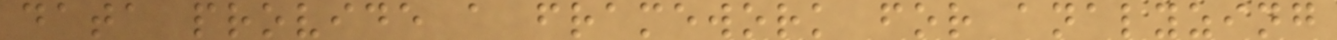data provide a framework for analyzing
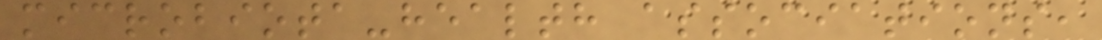microbiota-health associations,
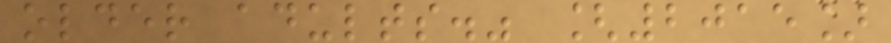older adults." [2015]
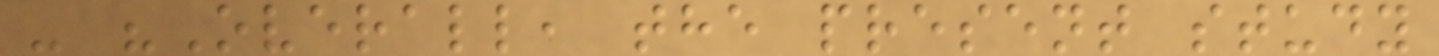- "Overall, the present study
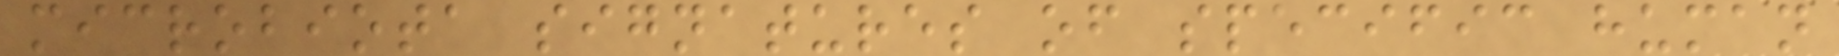microbiota signatures of specific human
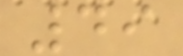49
